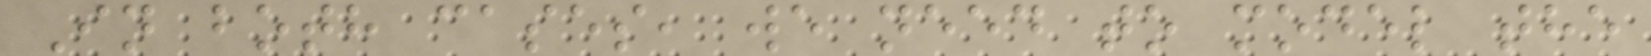In both cases, we need to model the
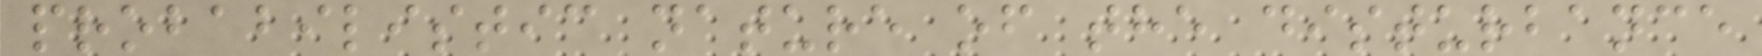probabilistic nature of the disturbance
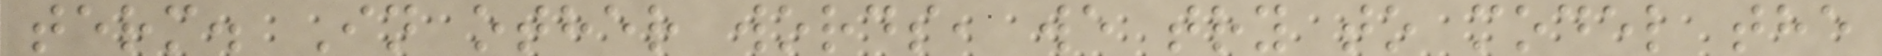term. In other words, we try to model the
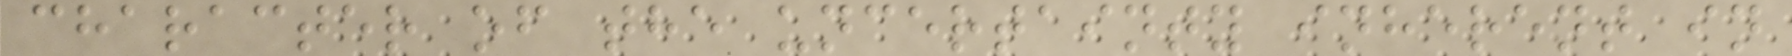character of the uncertainty inherent in
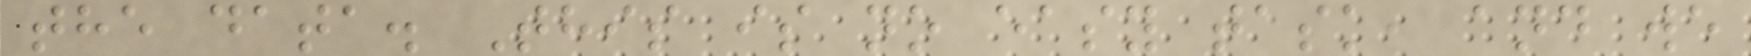the data. This is no easy task, and we
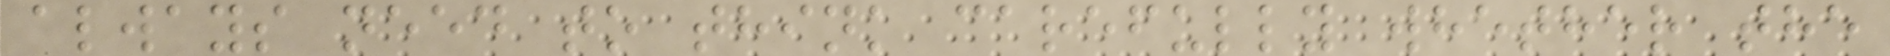always need to think carefully whether the
